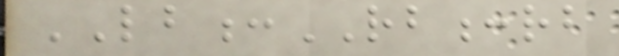LB:RB:rb
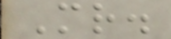Mr.
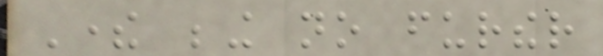There being no further
